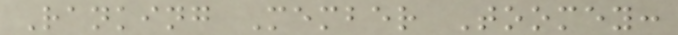Ranking Member Toomey:
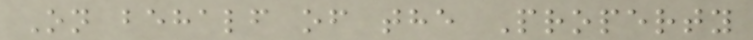On behalf of the Property
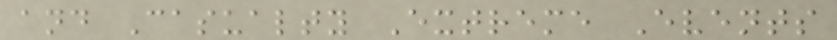and Casualty Extreme Events
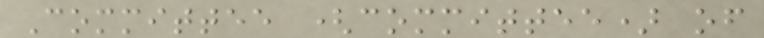Committee (committee) of
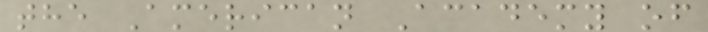the American Academy of
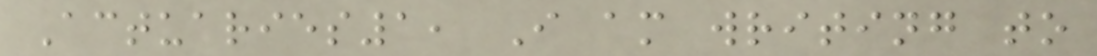Actuaries1, I am writing to
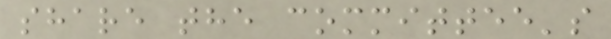share the committee's
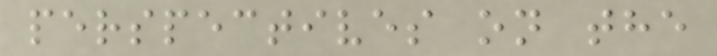perspectives on the
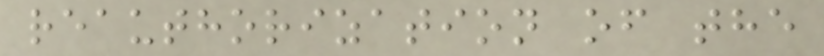reauthorization of the
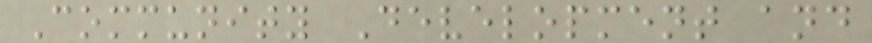Community Development and
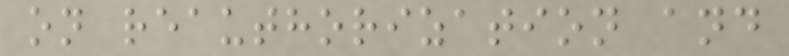on reauthorization and
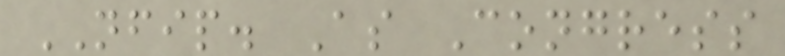NFIP. As Congress
